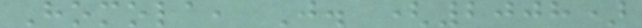Homola, J. (2008)
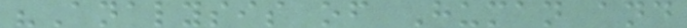"Analysis of Human and
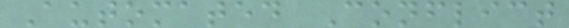Automated Conflict
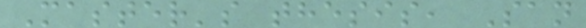Master's thesis, San
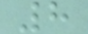8
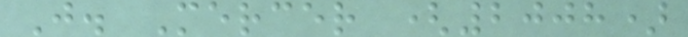J. Mercer (2008)
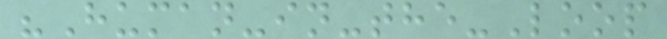"Human-in-the-Loop
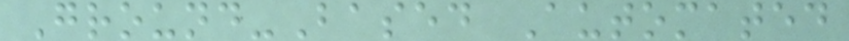Ground-Based Automated
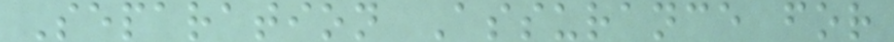Separation Assurance for
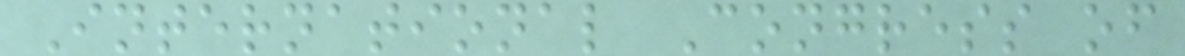International Congress of
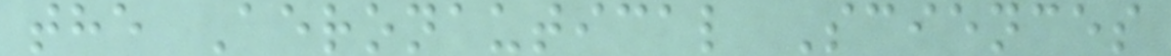the Aeronautical Sciences
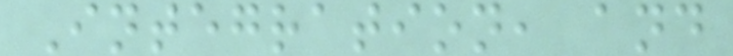Integration, and
